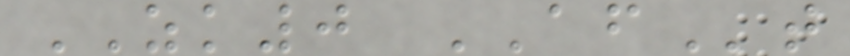ZK0 AFt
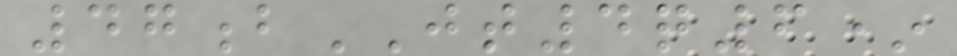47bJT4q6*
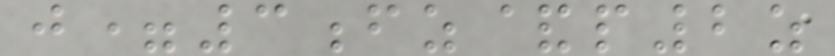j=3fz&p2z
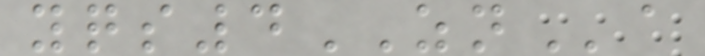yqs4ZNa
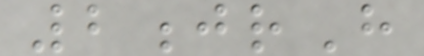2jrH
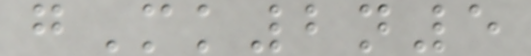gMk2n5
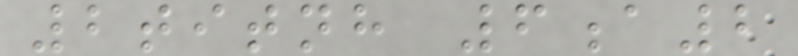2titnh 6a2
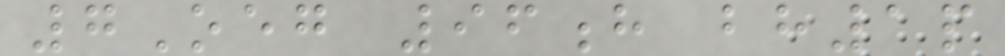7Oeg 96h bh1p
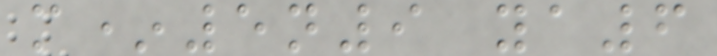m*5n9 ya6
